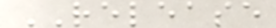RELEASE
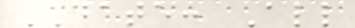DATE: All
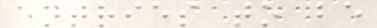entries to be
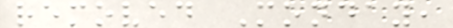removed Monday,
